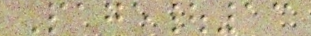Page|13
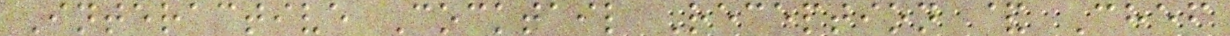Interactive Cocktail Reception & Chef
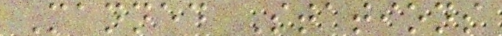Manned Stations
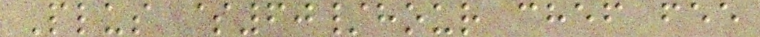Plus $60/hour chef fee
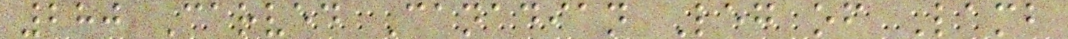280 Carved Canadian Leg of Lamb
